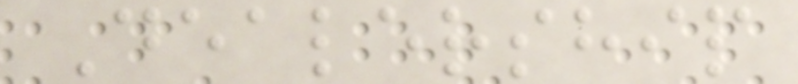Dealership
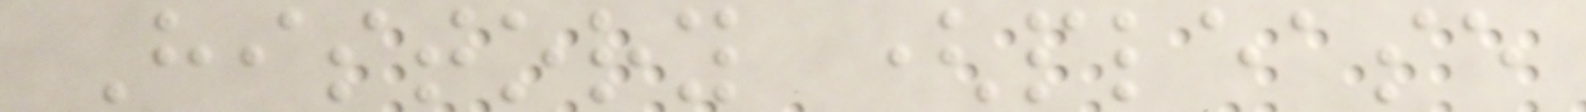History (please
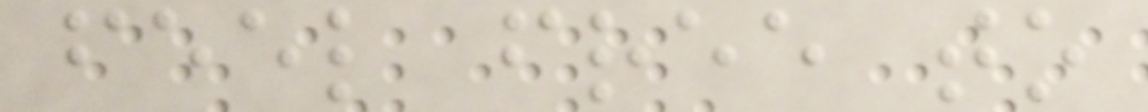feel free to
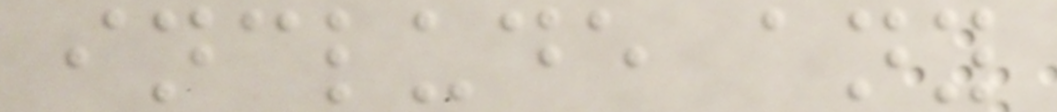include any
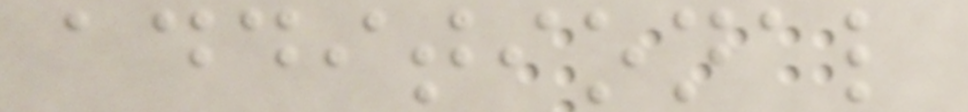additional
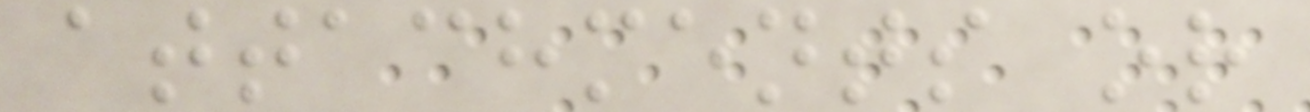attachments or
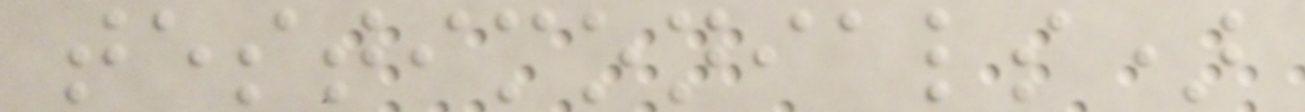testimonials)
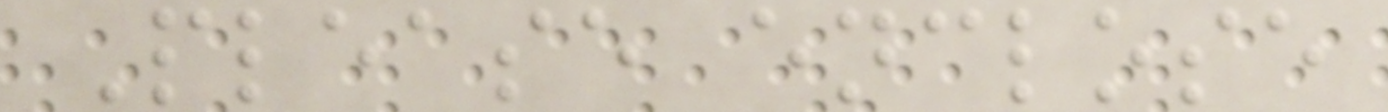Please enclose
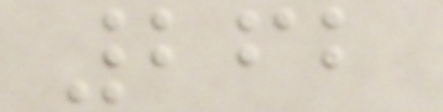262
